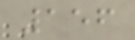156
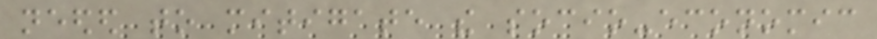needed to mitigate the socio-economic
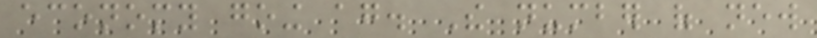economy going again. The number of new
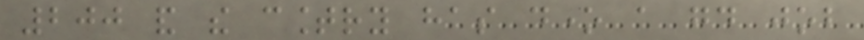200 and the country has done a good job
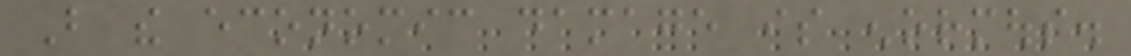But the economic damage is enormous.
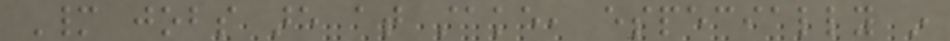Many jobs are at stake, especially in
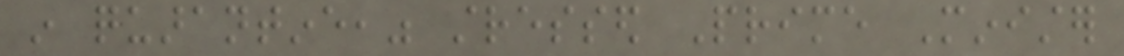in quarantine," stressed Prime Minister
